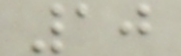10
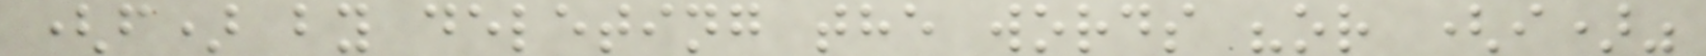(f) by deleting the words "or (i)"
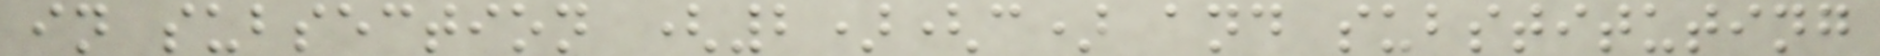in subsection (2)(c) and substituting
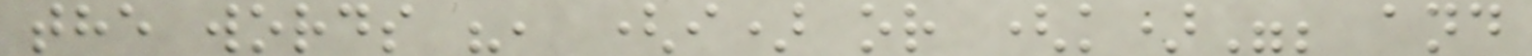the words ", (i) or (k)"; and
